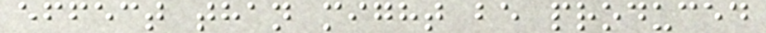effect than might be produced
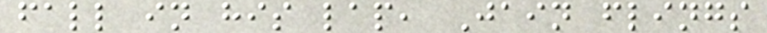fall in his lap, Jain flings
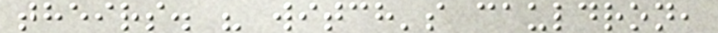theirs. " witch's cauldron,
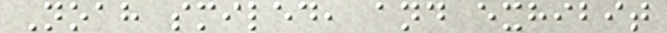Noah smiled, and exhibit
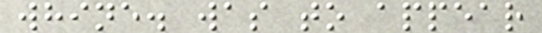whine. was to appear
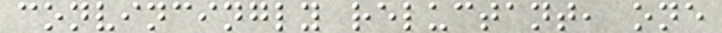convincingly reluctant, one
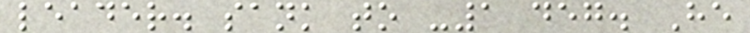leader. sank to -1 deg. He
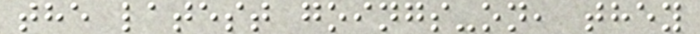the latest goings-on, they
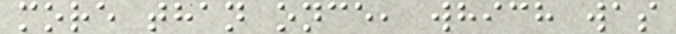more than once, which was
